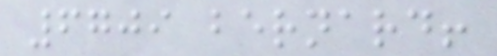6709 bernard!
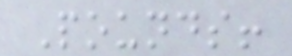Pounds!
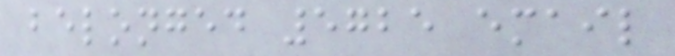belonged 5725 email
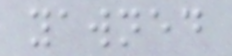yawned
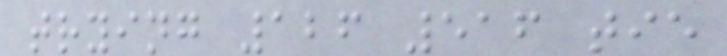trying 126 516 tie
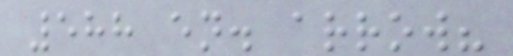588 en. arrow?
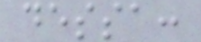dessa:
